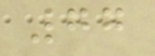77
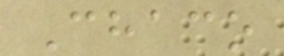Chaco
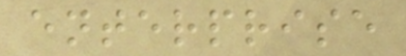enterprise
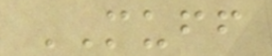MUFF
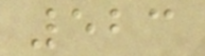523
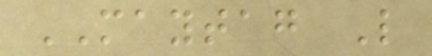MAYTAG L
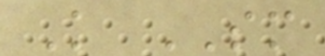K SM
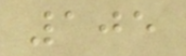105
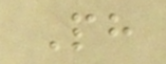Ph
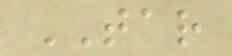TAR
